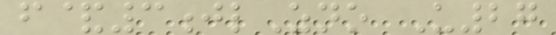f&3jlZno U27
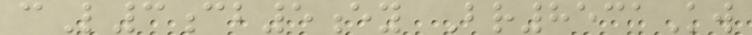cL3cb5ey Br8531Kw
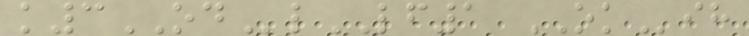k3ODlLF1 OKih
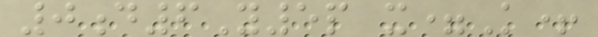0d6Y5p x=K+
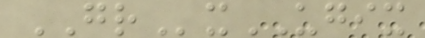GRxUGIX
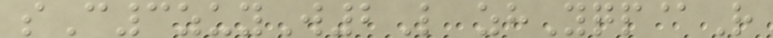sC3zuyW2L zhYqp@R
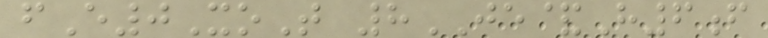fE0XoT 8JE&H6f
